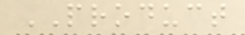PRODUCT
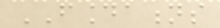FOUNDATIONS
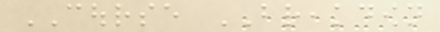COURSE BREAKDOWN
